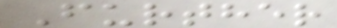Further
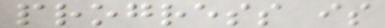progress is
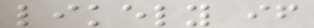likely if
